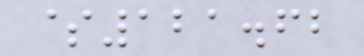$121.62
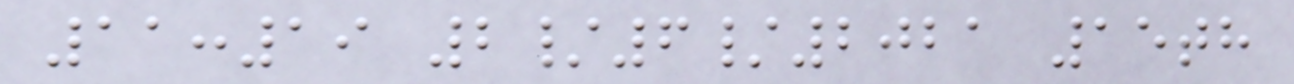11:19 2/6/2021 15th
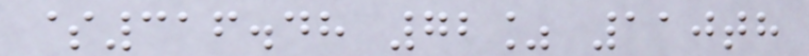$316.48 72% 110th
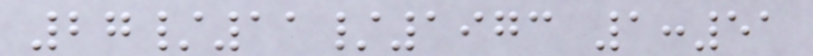27/11/1973 1:51
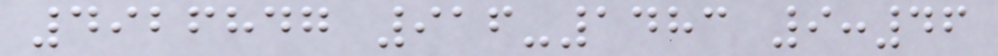4926847 916-1483 9:46
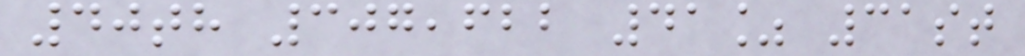40th 307,622 41% 31st
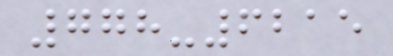778-6215
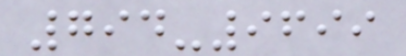794-9699
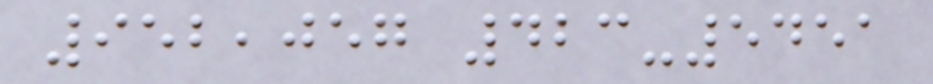952,057 423-5451
